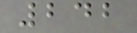242
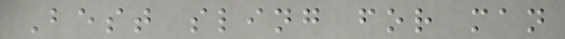Best sling for man
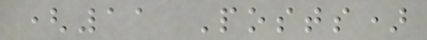(11 Posts)
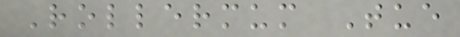Rollermum Tue
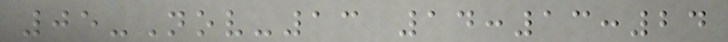05-Nov-13 14:13:24
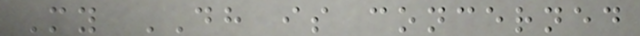My DH is concerned
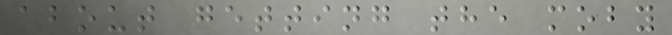about getting the moby
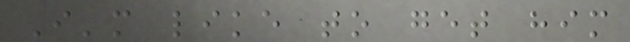I'm like to get him
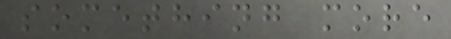something more
